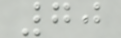70
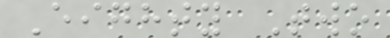Eighty Two
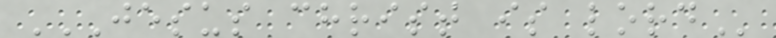JESUS CHRIST IS LORD
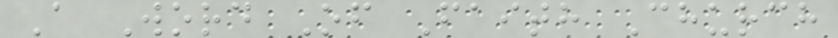A Word Of Faith Church
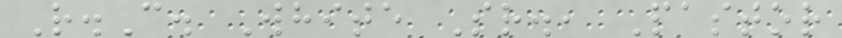R.C. White Sr., Pastor
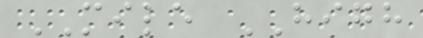MILE HIGH
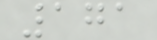171
